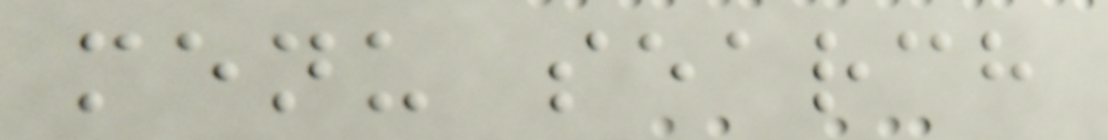menu search
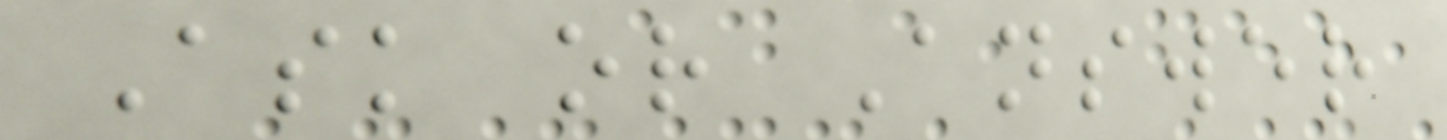Ask or Answer
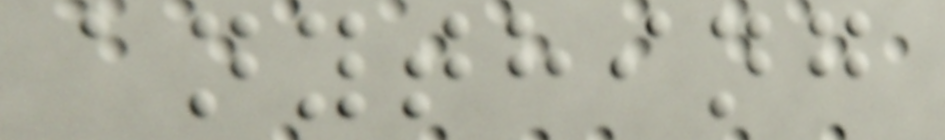anything
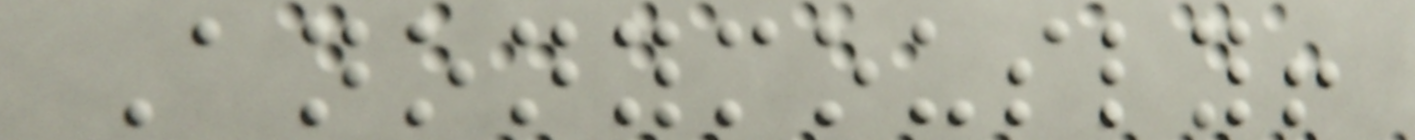Anonymously!
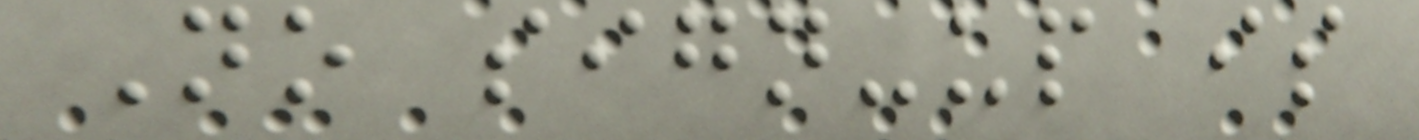No sign-up is
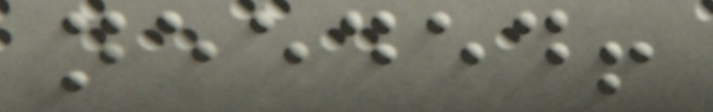needed!
